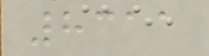8311
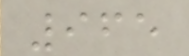965
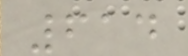614
